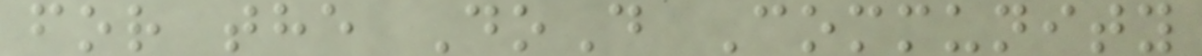for the DoD Community
